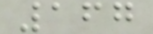167
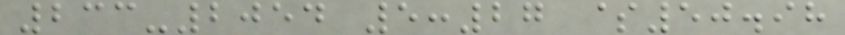233-2054 5:27 $50.98
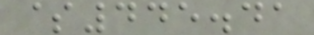$445.41
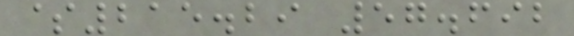$215.29 57.692
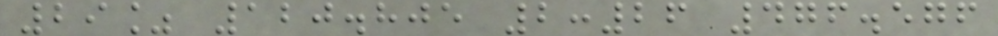29% 120.805 2:26 476.576
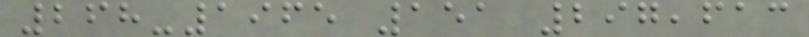268-1965 151 297,613
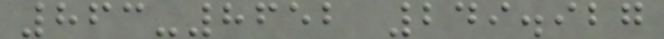863-8652 249.927
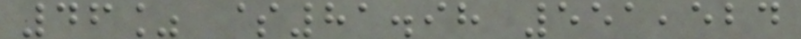46% $81.98 551,524
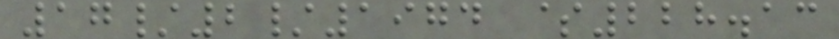17/2/1974 $228.13
